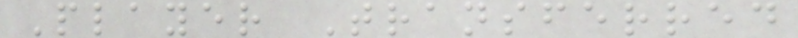Player Transferred
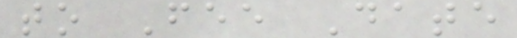to Fee Date
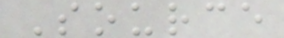Source
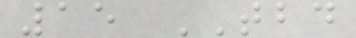15 TBD
